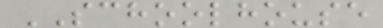SCHOOLHOUSE
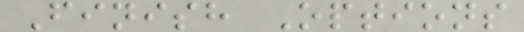Finish Options
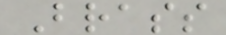Brass
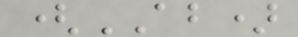(AB)
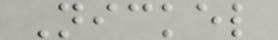Nickel
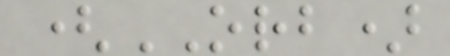(ORB)
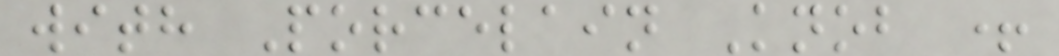with Porcelain Knob +
